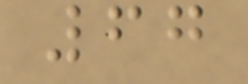67
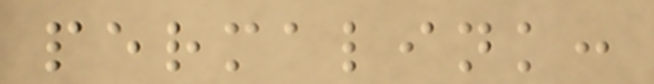permalink:
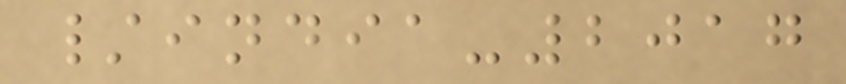/india-2017
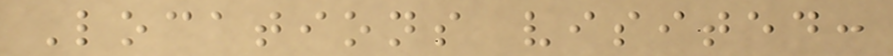Locations visited:
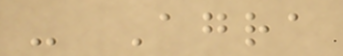- Agra
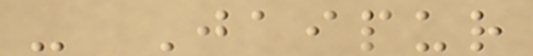- Jaipur
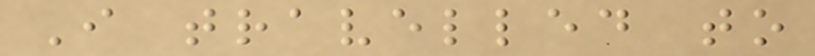I travelled to
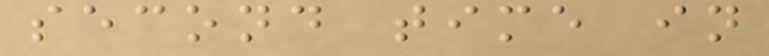second time in
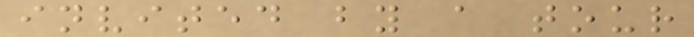invited by a tour
